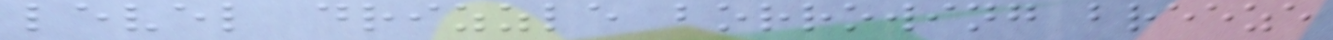level drizzle borrowing breeze
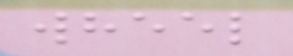wheel
